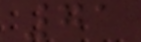71
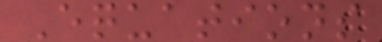Equations
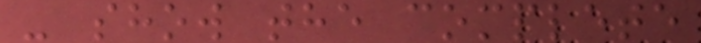- show the complete
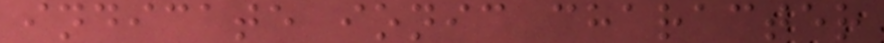indicate ionic character
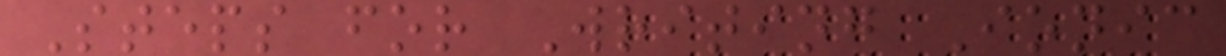Steps for Writing Ionic
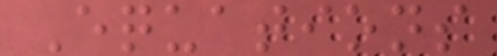Equations
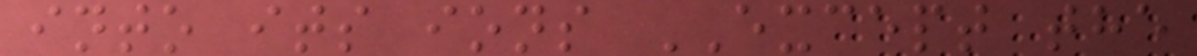into its ions EXCEPT the
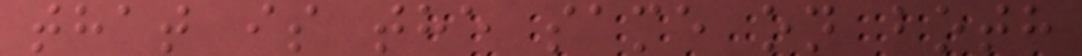that is the same on both
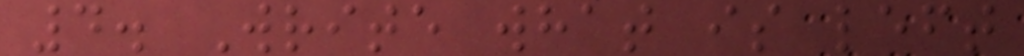4. Write what is left
